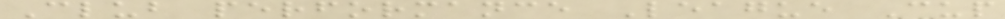Club performance League Cup
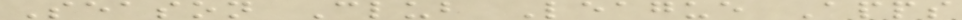Season Club League Apps
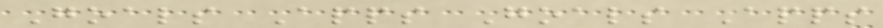Goals Apps Goals Apps
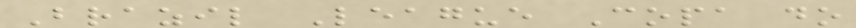Brazil League Copa do
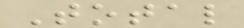Total
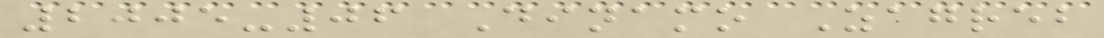2005-06 Dinamo Zagreb
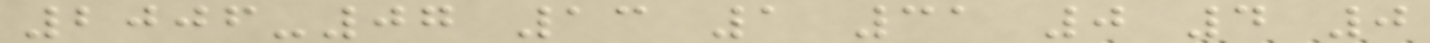2006-07 13 1 31 0 4 0
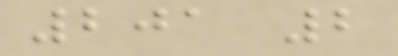201 2
